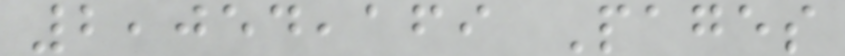2,054,169 Pages
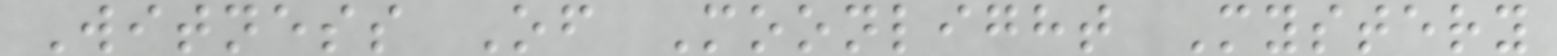Witness Of Moonlight Mystery
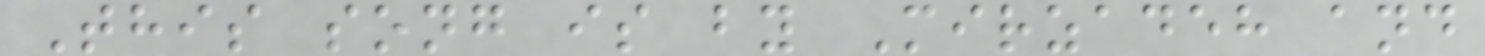This song is by Mirzadeh and
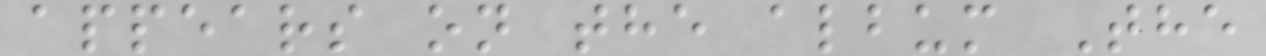appears on the album The
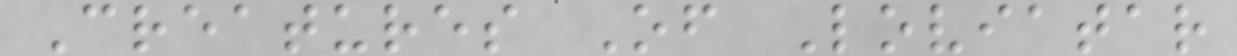Creatures Of Loviatar
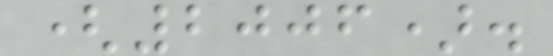(2006).
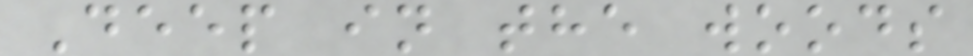Deep in the woods
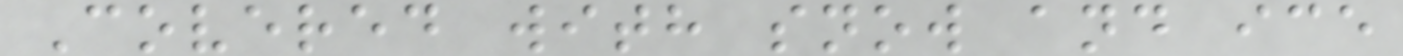Covered with snow and ice
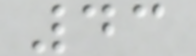43
